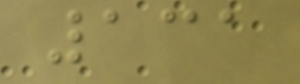131
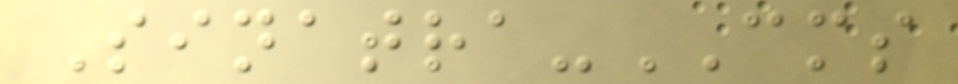Sinatra-CMS
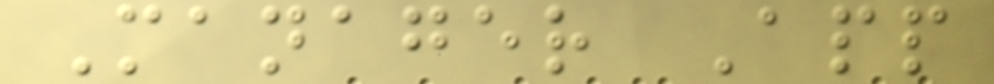Manager App
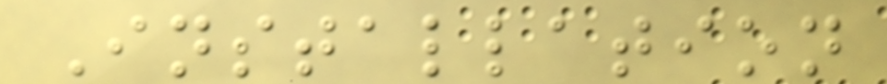Installation
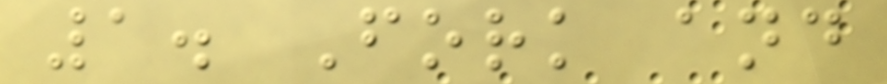1. Fork and
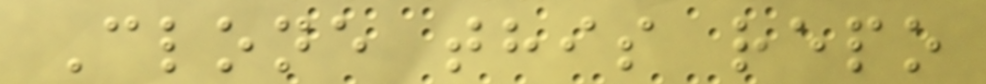Clone this repo
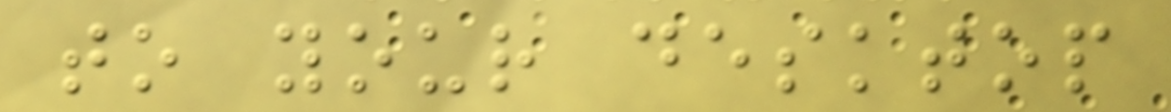to your desktop
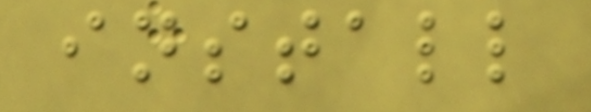install
